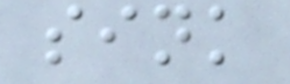sink
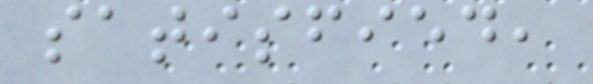satisfied,
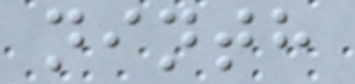ninth
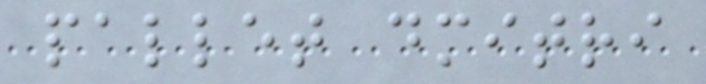pallet dmitri
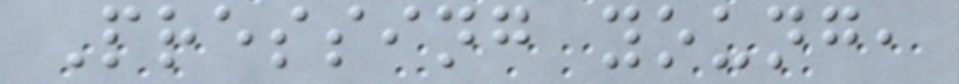Pressing young,
